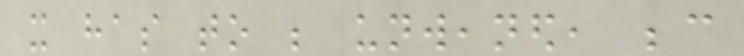it has to be unweaned, because
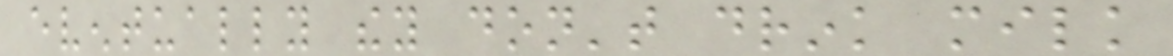eventually they don't drink milk
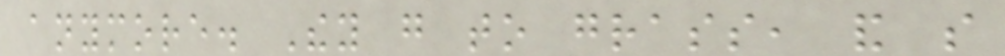anymore. They go to grass, and so
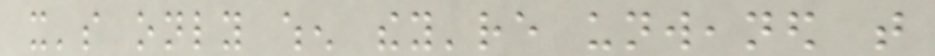it's only when they're unweaned that
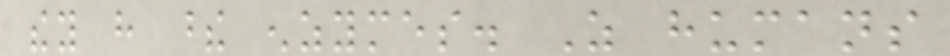they have these enzymes. As humans
